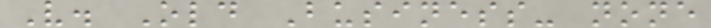V. Old Business- none
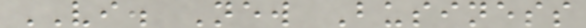VI. New Business
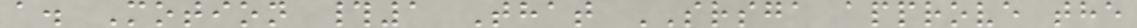a. Motion #1 That SRSGA approve the
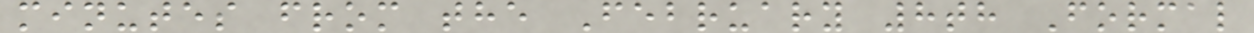minutes from the February 8th Formal
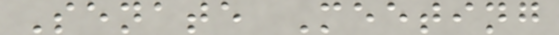Senate Meeting
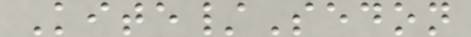Kite/Sedon
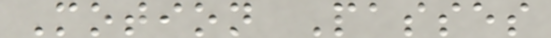Motion Passes
